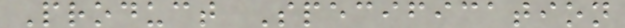Product Specification
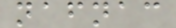nafnac
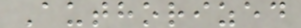Authorized
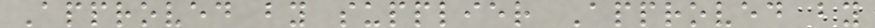Approved by supplier Approved by
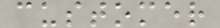customer
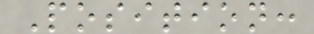Position:
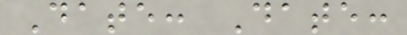Date: Date:
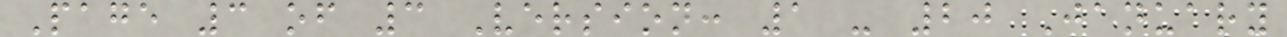Page 3 of 3 Version: 1 - 20 January
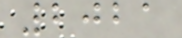2021
